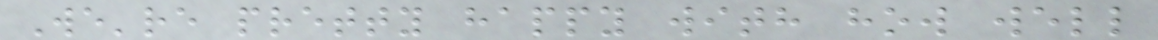We're pretty happy with how well
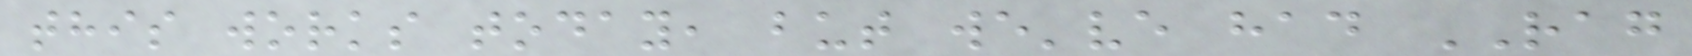this works today, but we've had RAG
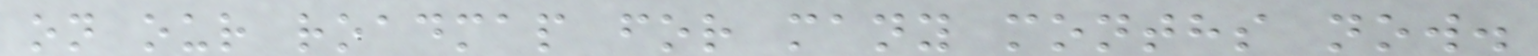on our roadmap for many months now.
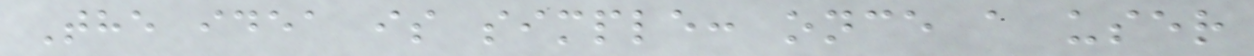The idea is simple: once a user
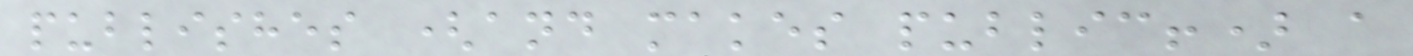publishes (and makes public!) a
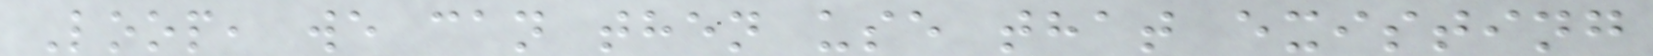Loop, we can then use that existing
